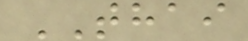THAI
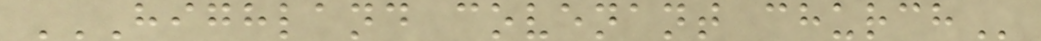HIGHLAND COVENANT CHURCH
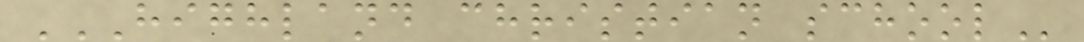HIGHLAND CHRISTIAN SCHOOL
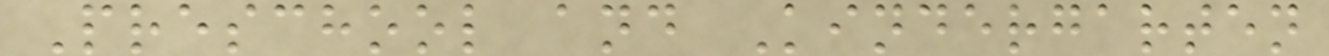Preschool and Kindergarten
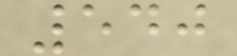540
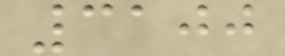3100
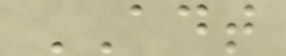ADT
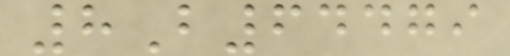8B64479
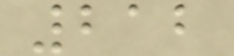212
